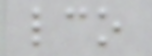lco
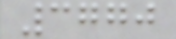3770
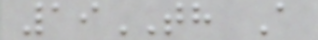19TH A
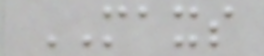MAXS
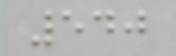540
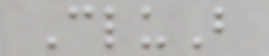CluB
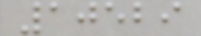10529
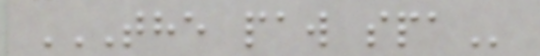THE PAW SPA
